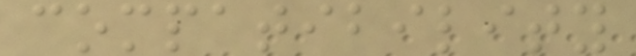compatibility
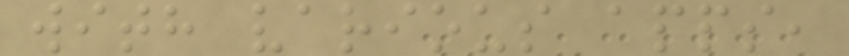with various apps,
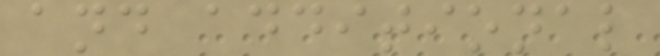and additional
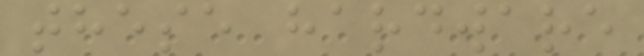these hardware
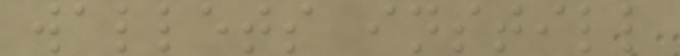wallets instill
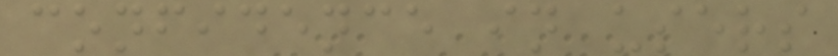confidence in users
